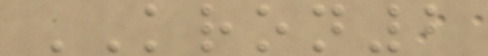KRON2
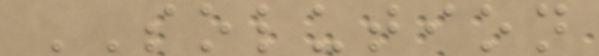SOLUTION
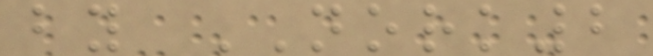by NORK2
